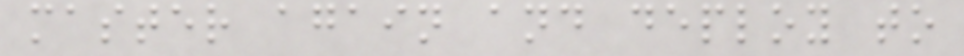master again and deploy to
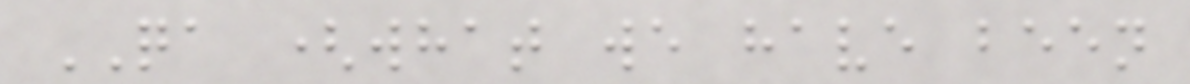QA (what we have been
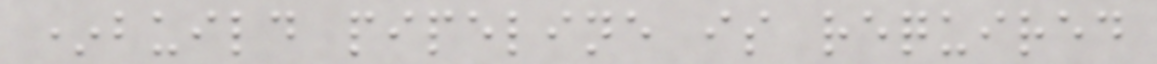*build pipeline is required
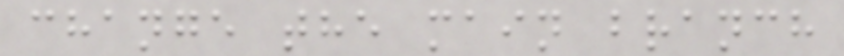change the main branch
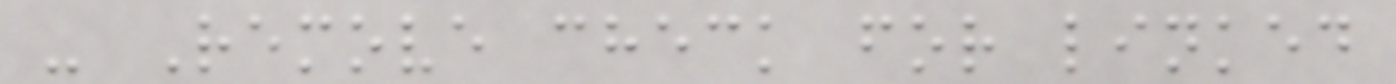- Remove check for linked
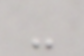-
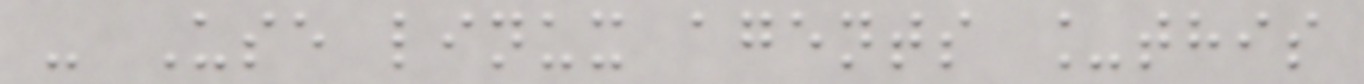- Use linux agents _this
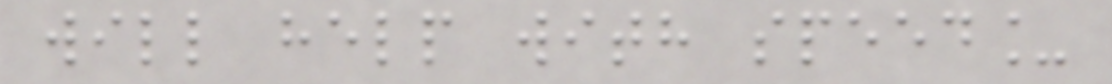will help with speed_
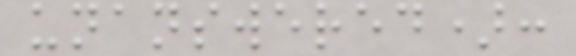unanswered):
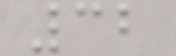32
